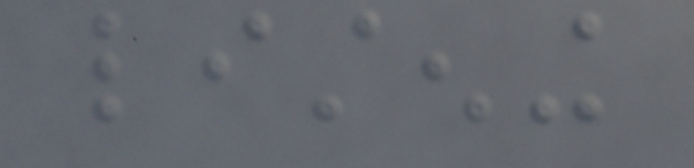listening
